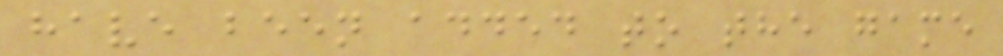have been added to the game
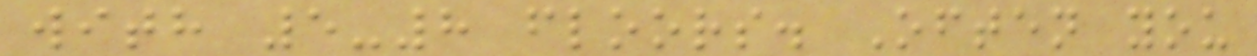with 5-8 floors. Often you
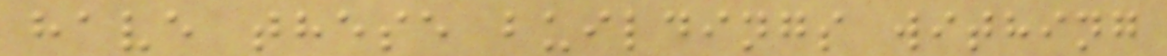have these buildings withing
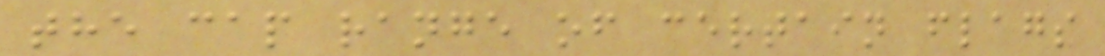the cap range of certain flags
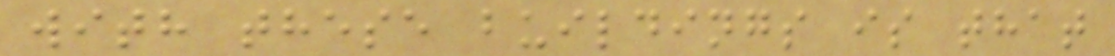with these buildings is that
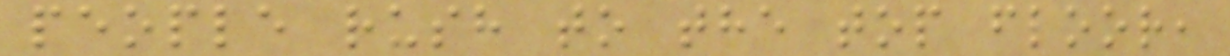people rush to the top floor,
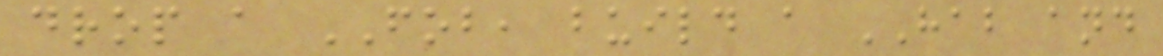drop a FOB, build a HAB and
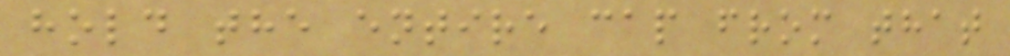hold the entire cap from that
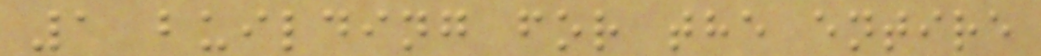1 building for the entire
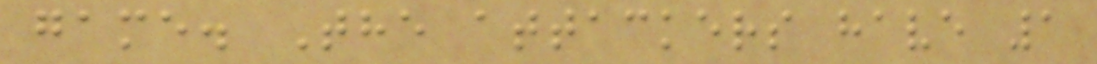game. The attackers have 1
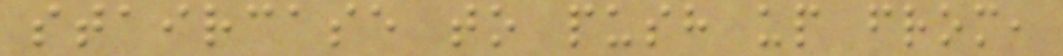staircase to push up from,
